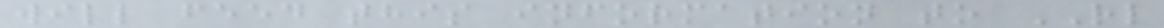will feed this information to RL
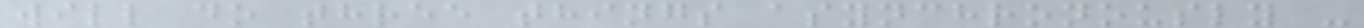will do three things asynchronously -
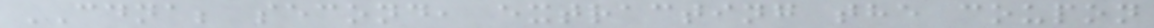CDNA; second, extracting the coupon
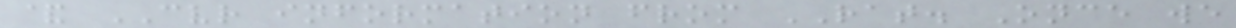& CVR information from RAT. Once we
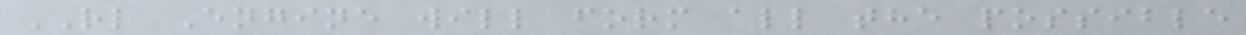RL Engine will form all the possible
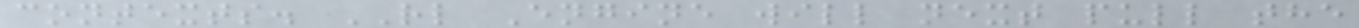contexts. RL Engine will next pull the
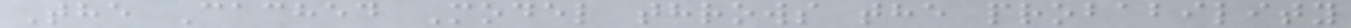The Cached Model throws the probability
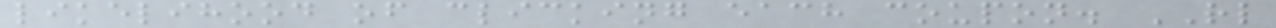likelihood of clicking each coupon. RL
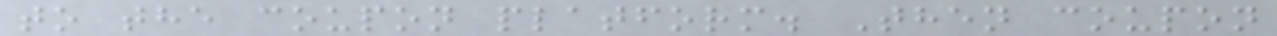to the coupon platform. Then coupon
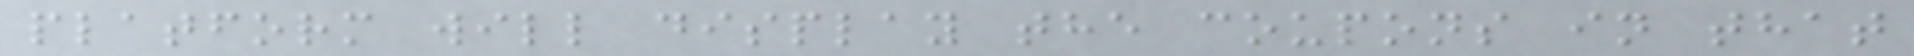platform will display the coupons in that
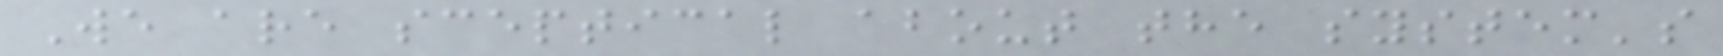We are sceptical about the system's
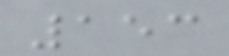153
